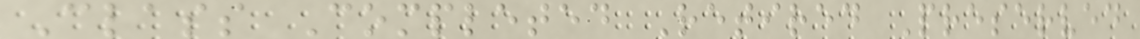Class Completed Retired Preserved
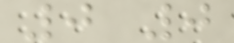0 0
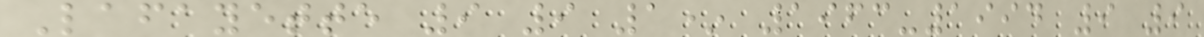Lafayette 9 9 1* 1963-1994 9 9
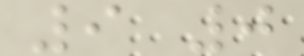9 0
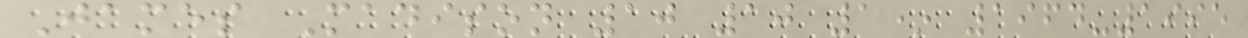James Madison 10 10 1* 1964-1995
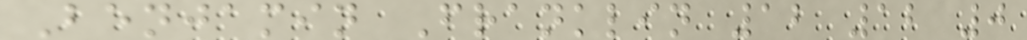Benjamin Franklin 12 12 0
